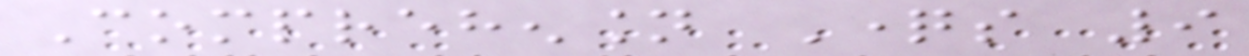Comprehension Questions 9
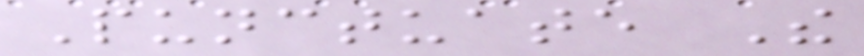Punctuate The
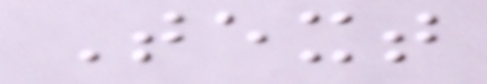Text
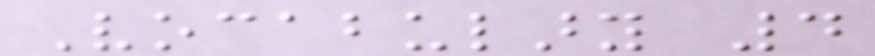Vocabulary 4
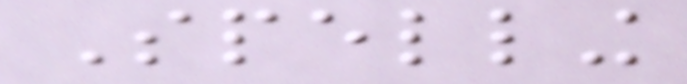Spelling
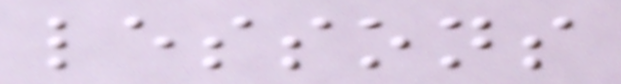lessons
